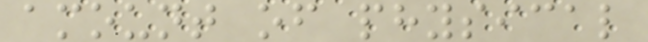amount of physical
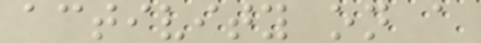activity on a
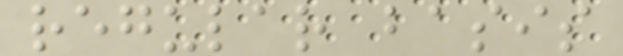regular basis
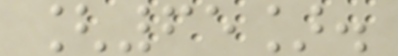[65].
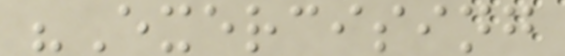"Exercising
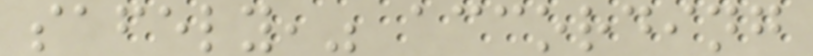safely," according
